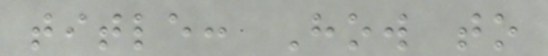title: How to
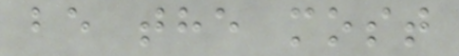be the most
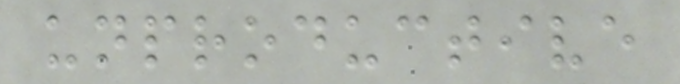unproductive
